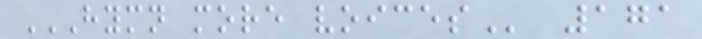HYMN MORE VOICES 171
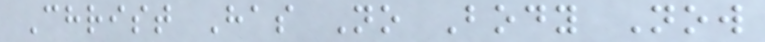Christ Has No Body Now
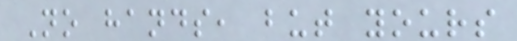No hands, but yours
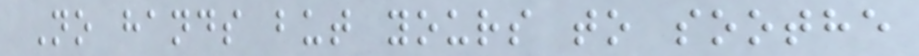No hands but yours to soothe
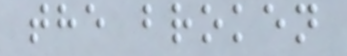the broken
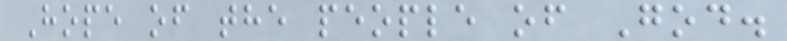Hope of the people of God.
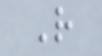R
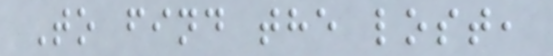To find the lost,
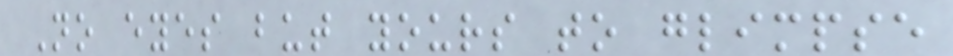No eyes but yours to glimpse
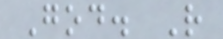God. R
